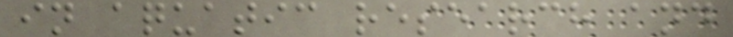in aquatic research and
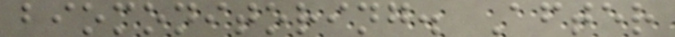biomonitoring. After
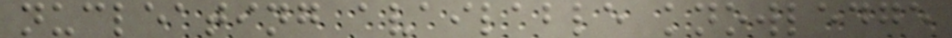nucleating available knowledge
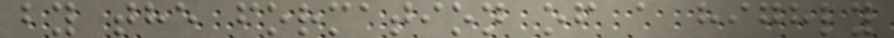by the formation of a highly
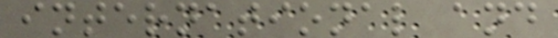international and
